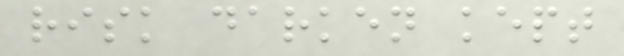risk darken kept
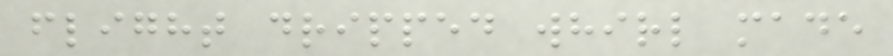flight dripped whirl made
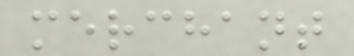merchant
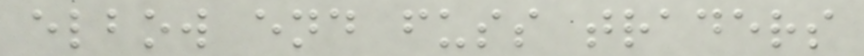elbow end fuss traders
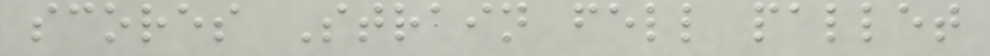scores Strain fell pallet
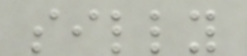silly
